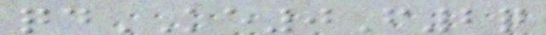qdKE0F2q
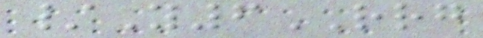/Y6RRG
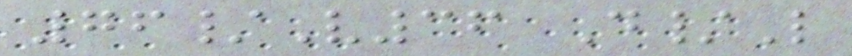76/V36 D/L
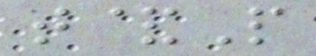t&P
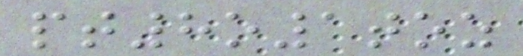pt8o1toz
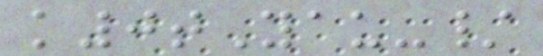k0tYau-/
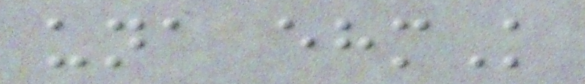una ehmK
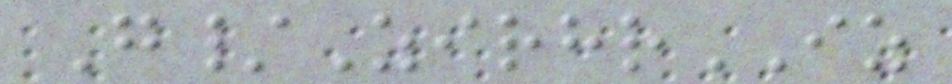G/ZirhrIZ
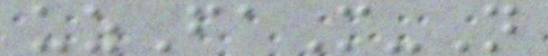uzFaM-N
